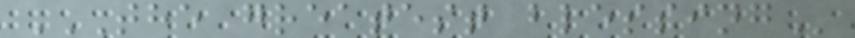THE GREATEST BLESSING
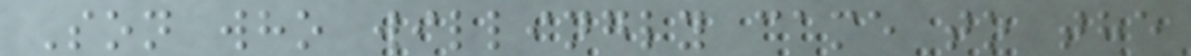Son who willingly came to the
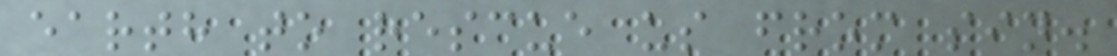earth to rescue us from sin.
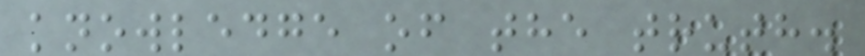knowledge of the truth.
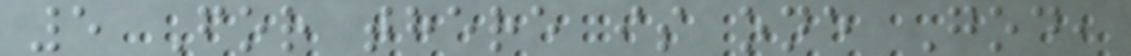5 For there is one God,
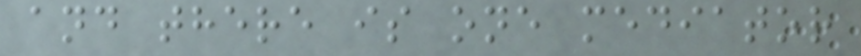and there is one mediator
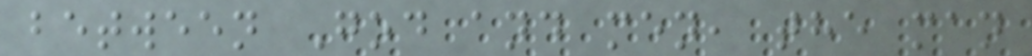between God and men, the man
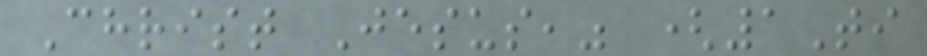Christ Jesus," (1Ti
